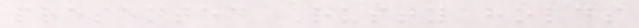presented Rusty holds
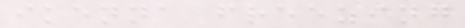ikenna freezing
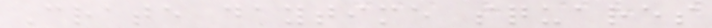Crate daytime squares
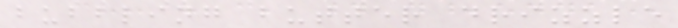bubbling butter drizzle
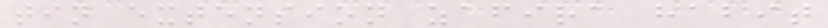tin extension zafira habit
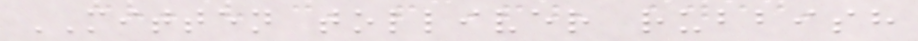MITTEN tolliver rubbish
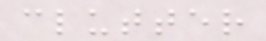clutter
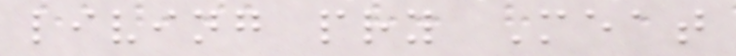living pry Meat
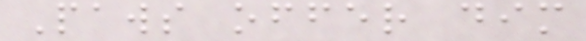Paws offer dim
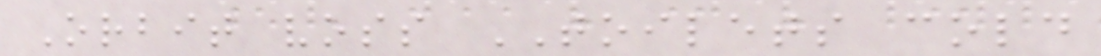Orbit voss TOILETS cold
